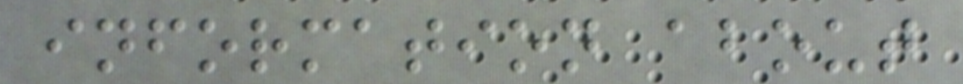information about
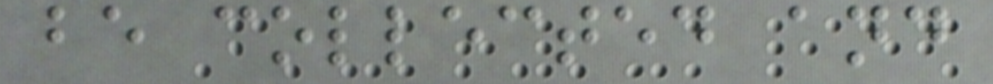be collected and
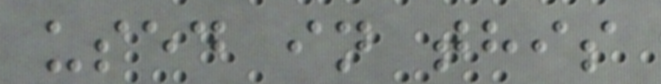used in this
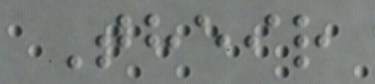Their
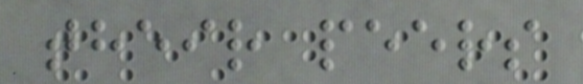their peers
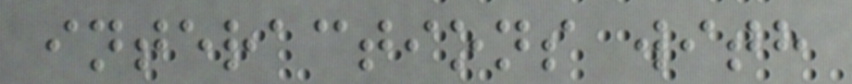interactions with
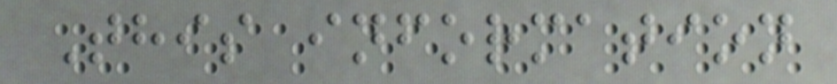This information
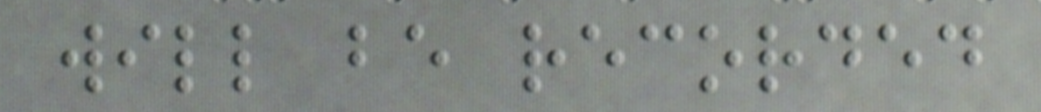will be recorded
